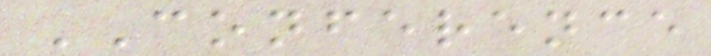CONFERENCE
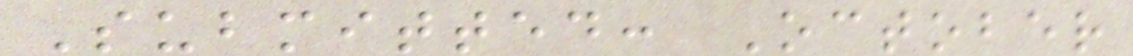Submitted: October
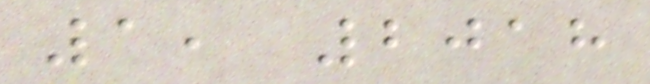1, 2018
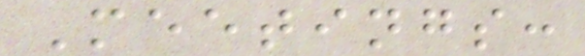Meetings:
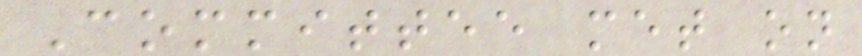Committee met on
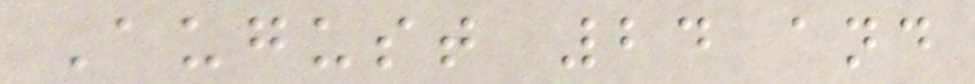August 24 and
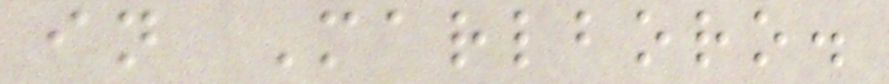in Marlboro.
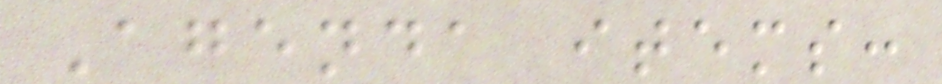Agenda items:
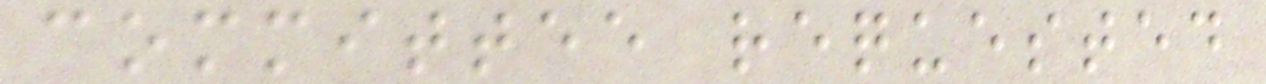committee requested
